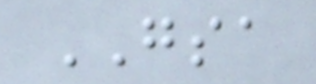GSA
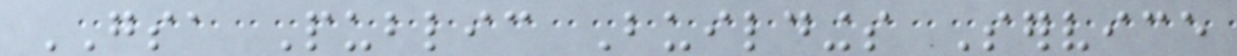GSA Public Buildings Service
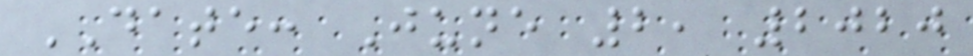DATE: June 2, 2020
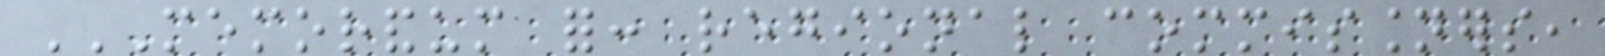MEMORANDUM FOR: REGIONAL COMMISSIONERS,
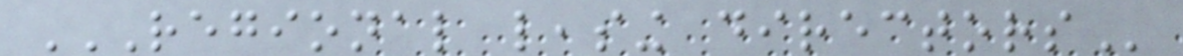REGIONAL LEASING DIRECTORS
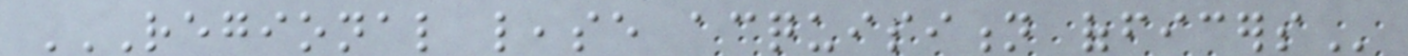REGIONAL LEASE ACQUISITION OFFICERS
